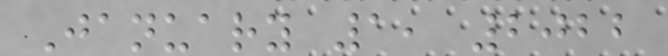January 1, 2022
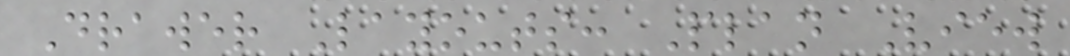Drawer Layouts: Plan View
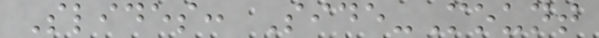Slides: Side-Mount
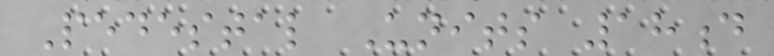Pedestal Units 18d
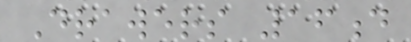Drawers 16d
